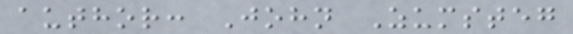author: John Zumsteg
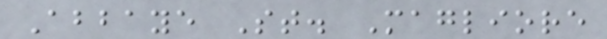Abbaye St. Magliore
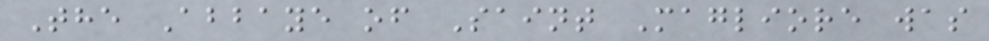The Abbaye of Saint Magliore was
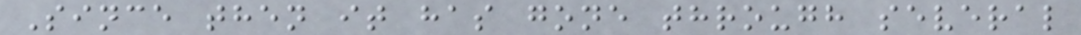Since then it has gone through several
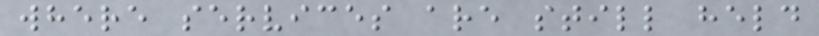where services are still held
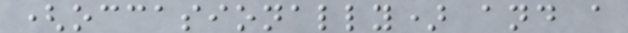(occasionally) and a
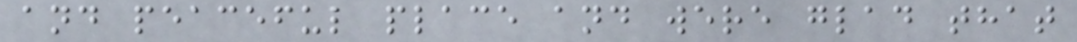and peaceful place and were glad that
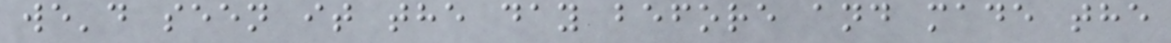we'd seen it the day before and made the
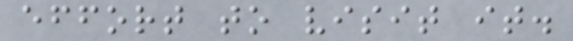effort to visit it.
